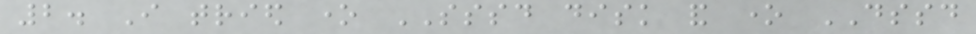2. I tried one SSSD disk and one DSSD
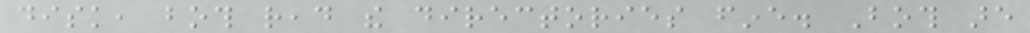disk, both read the directories fine. Both are
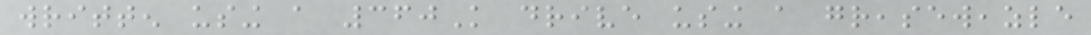written using a 360K drive using a greaseweazle
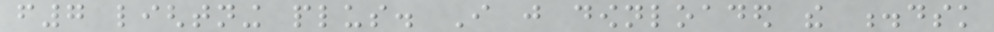f7 lightning plus. I just downloaded the .dsk
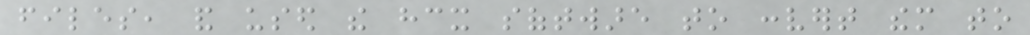files, and used the hcx software to convert them to
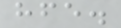hfe.
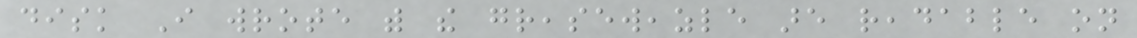disk I wrote with the greaseweazle are readable on
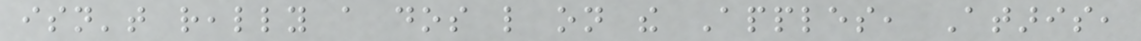isn't really a dos like on the Apples, Ataris,
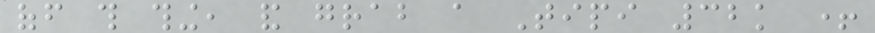off this thing, and grab a Tipi 32k +
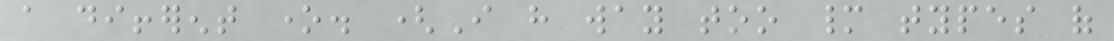a different one. (I have way too many types of
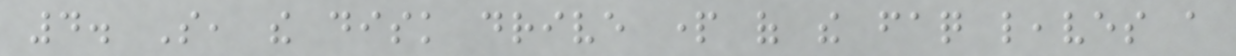4. So, the disk drive part of the faq leaves a
